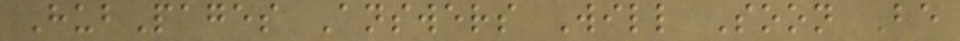HubPages Answers Will Soon Be
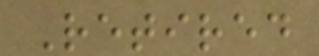Retired
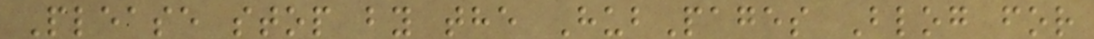Please stop by the HubPages Blog for
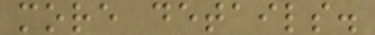more details.
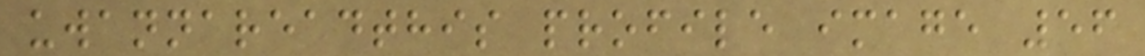uwannareadthis profile image 56
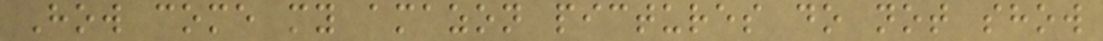How come my amazon pictures do not show
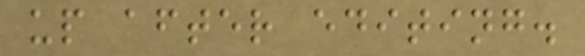up after editing.
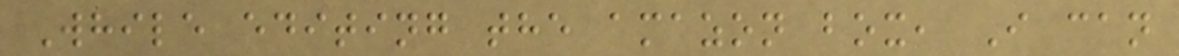While editing the amazon box, I can
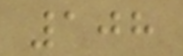108
